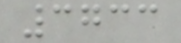3733
